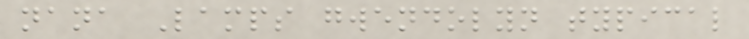nana Lamps gwendolyn typical
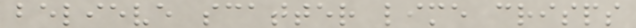believe scatter lime crisps
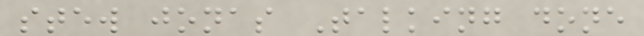stew jonas Talking done
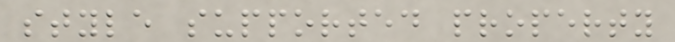style supported property
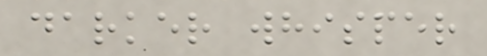darker whisper
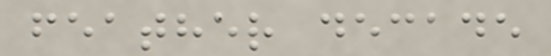feather decade
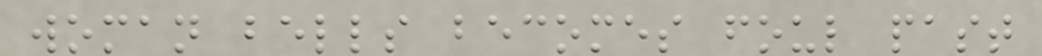woman bells becomes foul past
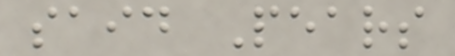said Pears
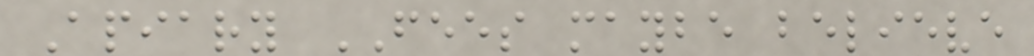Apiary FEES maybe believe
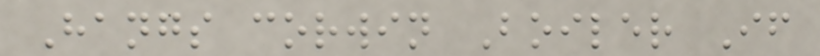Hangs corwin Boiler If
